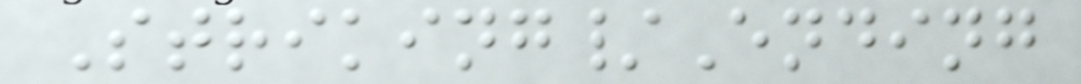Striking/Ending
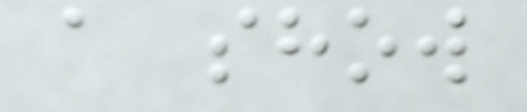a show
